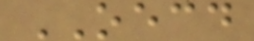OECD
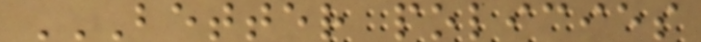BETTER POLICIES
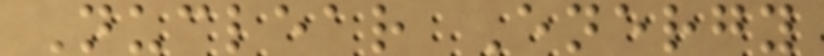Nuclear Energy
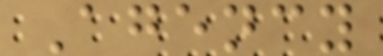Agency
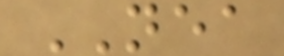NEA
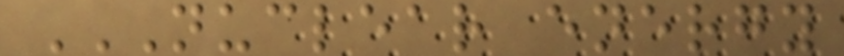NUCLEAR ENERGY
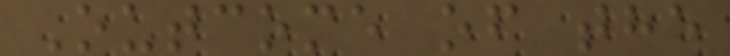Outcome of the
